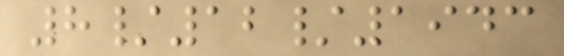8/12/1943
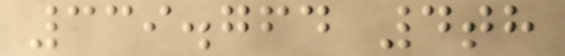339.764 4th
